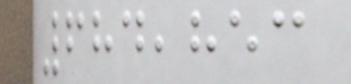684,853
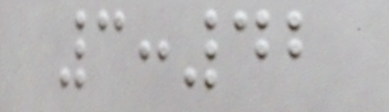3:42
